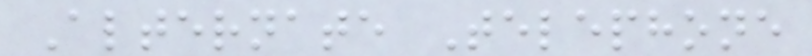Alternate Telephone
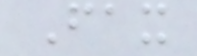Fax
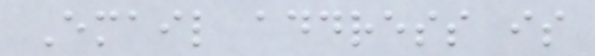Email address is
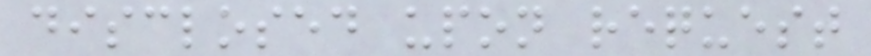disclosed upon request
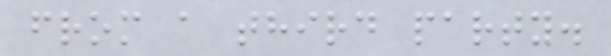from a third party.
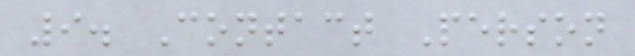9. Contact Person
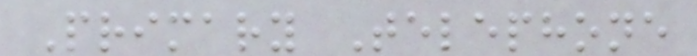Primary Telephone
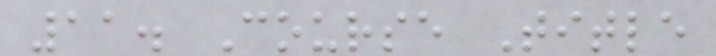11. Course Title
